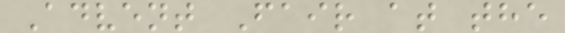Advent Fair at the
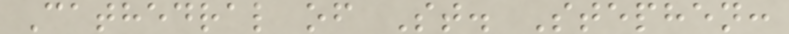Cathedral of St. Stephen:
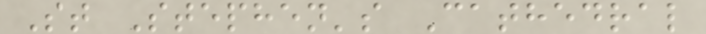St Stephen's Cathedral
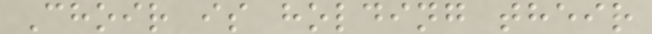Choir is holding their
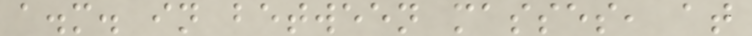a.m. in between masses, at
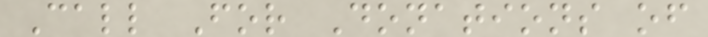Call For Donations of
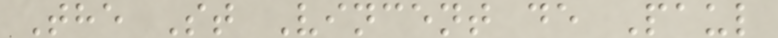The St Vincent de Paul
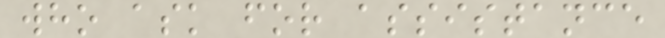who ask for assistance
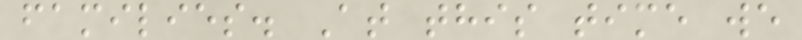families. At this time we
